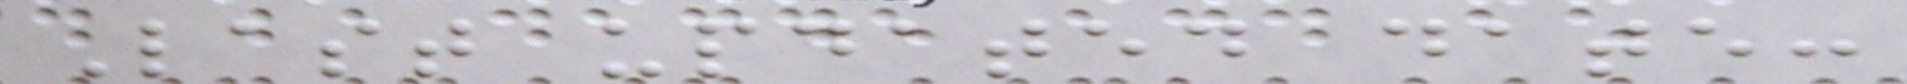Last updated date:
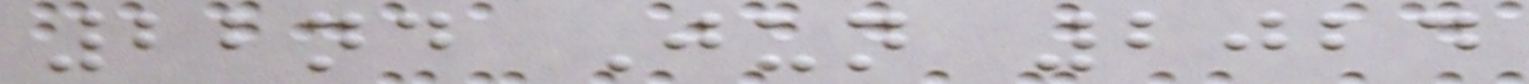22nd Jun 2024
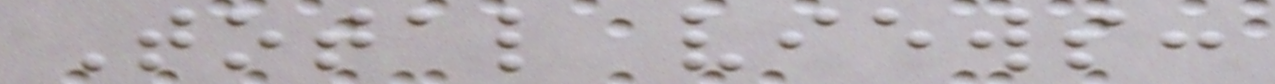Total views:
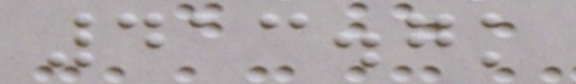413.7k
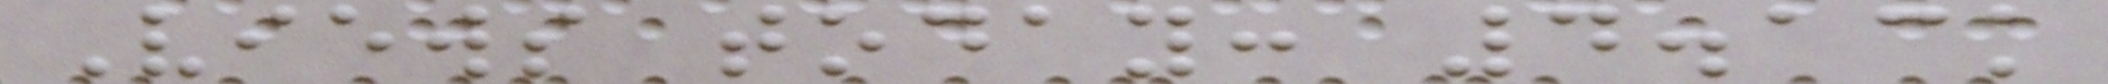Views today: 4.13k
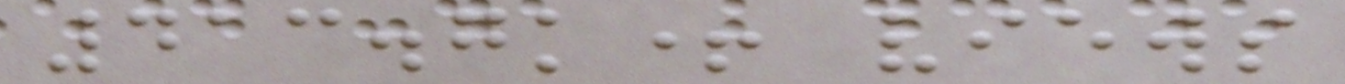413.7k+ views
